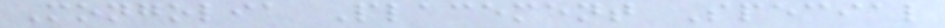Mongolia Placement Special
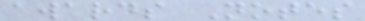awards Notes
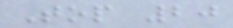Top 20
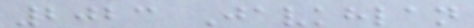2023 Javkhlan
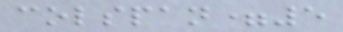colspan=5
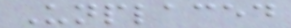Unplaced
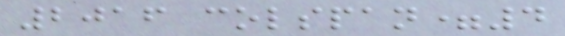2016 colspan=4
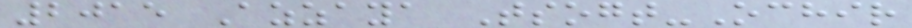2015 Azzaya Tsogt-Ochir
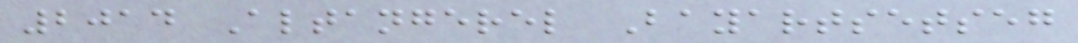2014 Altangerel Bayartsetseg
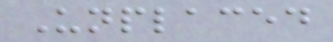Unplaced
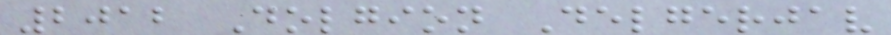2012 Dolgion Delgerjav
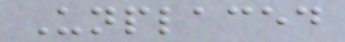Unplaced
